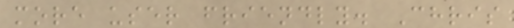more user friendly. Chris
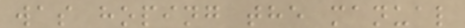was hoping the manual
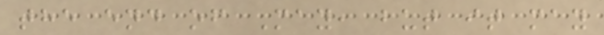the end of May, but it may
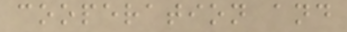cooperation and
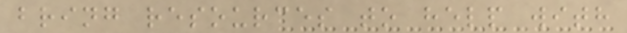bring resources to help with
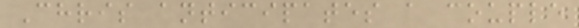Chris anticipates a couple
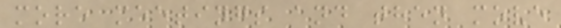more meetings and then move
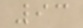93
